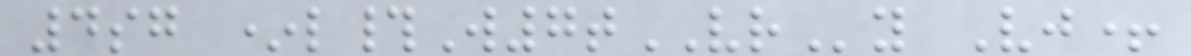4sg *l#W7tVRy Vj+
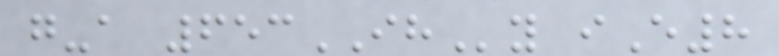g-a 653IHy iE8
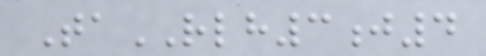TaRLH3j4
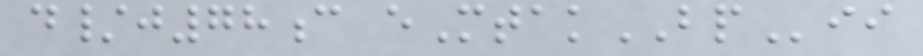d/j78c eMtakBPii
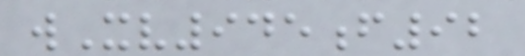wXv945f92
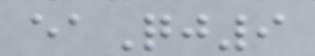eaQj9
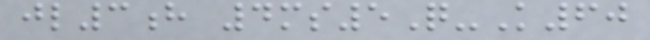jl3h 4ms5Q-K60
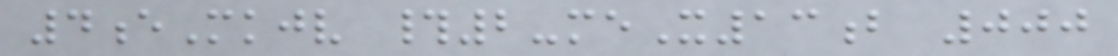4eMkjv #2-meX13b 000
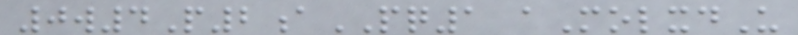0w4P2aPQ1 aMolxdU
